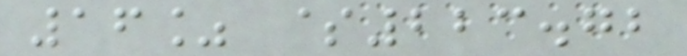16% $223.72
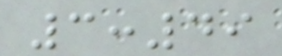3:49
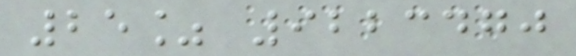25% 9223470
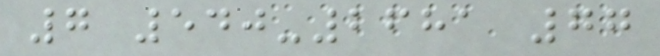7 540-2681 77
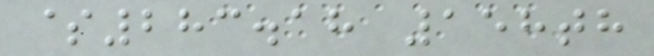$283.18 158th
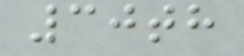30th
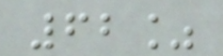62%
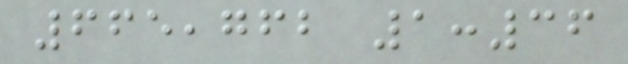665,762 1:36
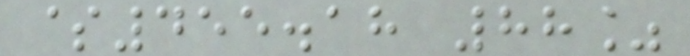$455.18 88%
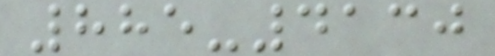885-4130
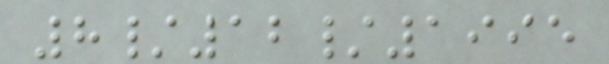8/12/1995
